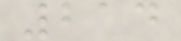214
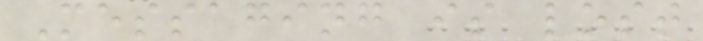Messaging is lost
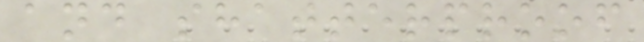and shatterproof
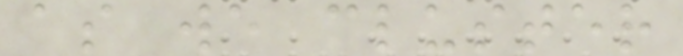as we cluster
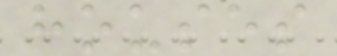houses
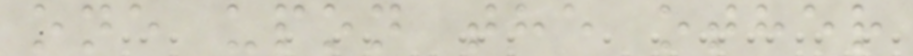one upon the other
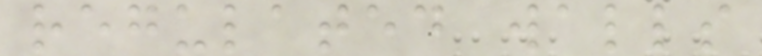regulated walls
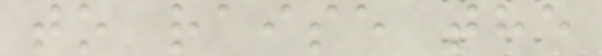to raise the
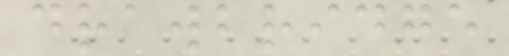drawbridge
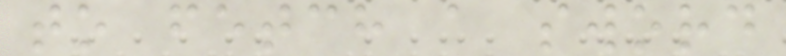to fetch a sword
